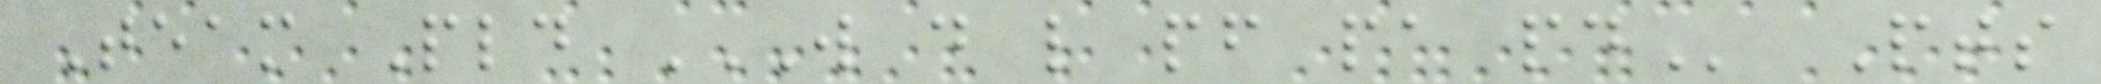Team Pld W D L PF PA PD Pts
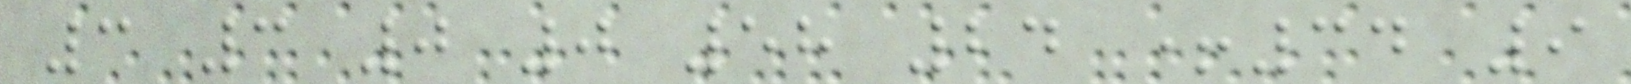3 3 0 0 58 24 +34 9
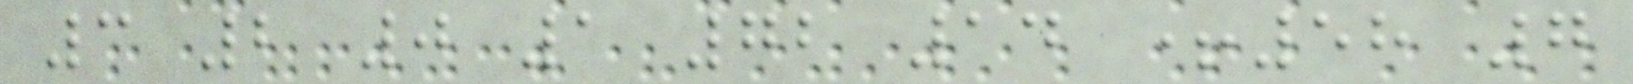3 2 0 1 72 14 +58 7
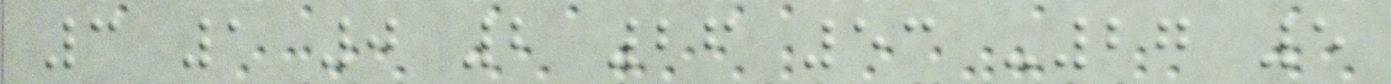3 1 0 2 26 53 -27 5
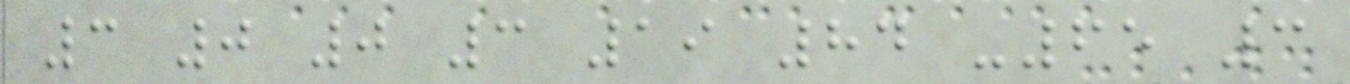3 0 0 3 19 84 -65 3
